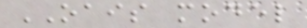OAIS model
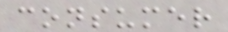consumer
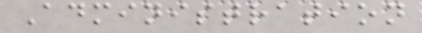Administration
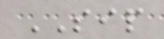SIP
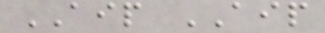AIP AIP
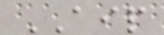AIP
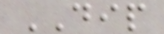DIP
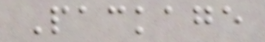Package
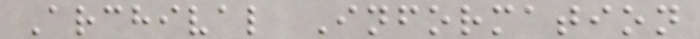Archival Information
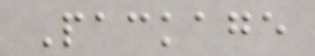Package
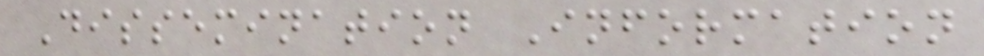Dissemination Information
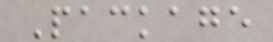Package
